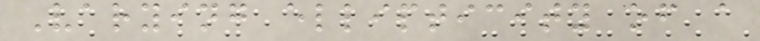Varying ellipticity of a
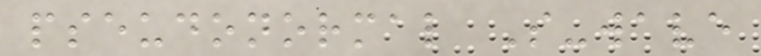pseudonormal S-wave
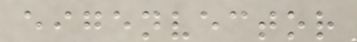eigenvector
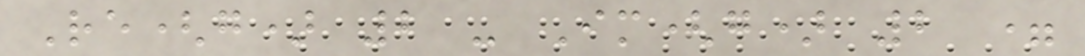Re(g) 2 - Im(g) 2 =
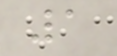1
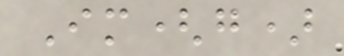Im(g)
